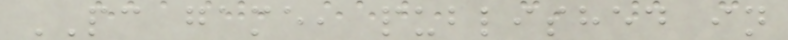PC game, published in
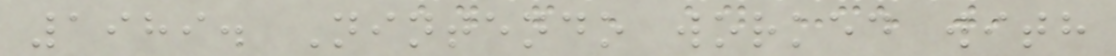1989. Nintendo worked with
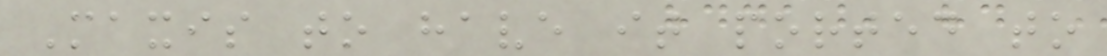Maxis to have it ported to
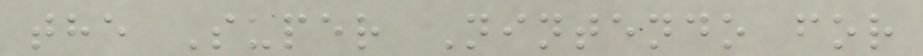the Super Nintendo for
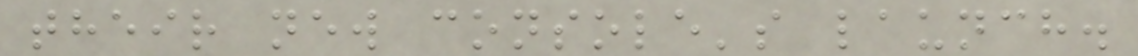their new console's launch.
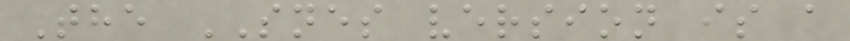The SNES version is a
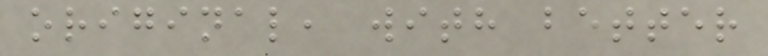original, with better
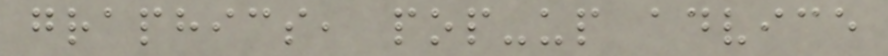graphics, pop-up advice
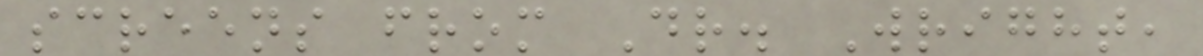screens from Dr. Wright,
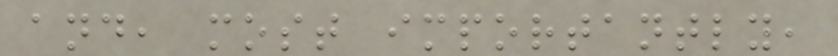and, most importantly,
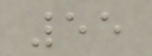55
